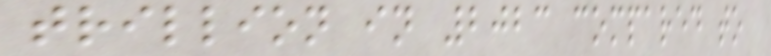trillion in 2023 compared to
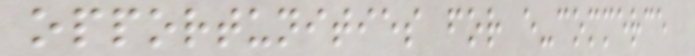opportunities for e-commerce
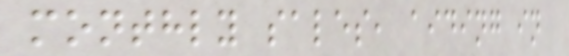monthly sales, aiding in
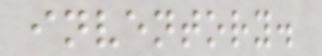inventory.
